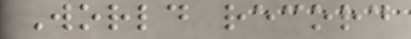World record
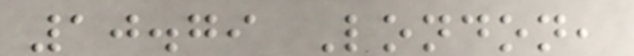10.79 London,
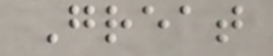Great
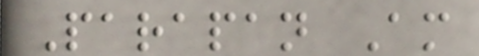Parapan Am
